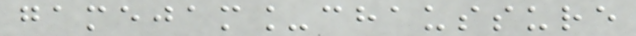gamejam_chaussure
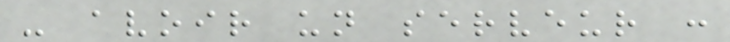- avoir un serveur :
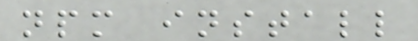npm install
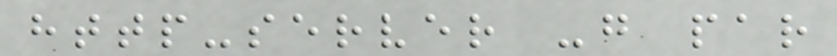http-server -g par
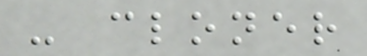- cloner
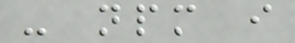- npm i
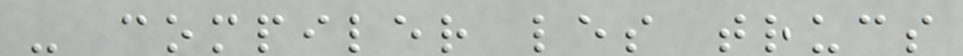- compiler les trucs
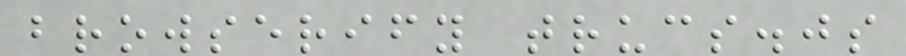browserify trucs.js
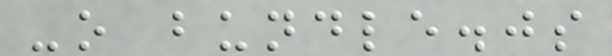-o bundle.js
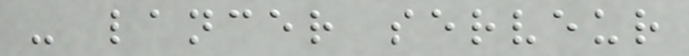- lancer serveur
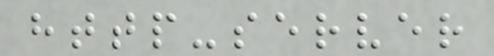http-server
